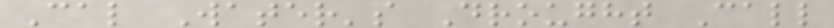Cal Water's Drought Call
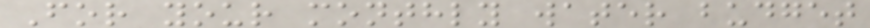For your monthly water budget
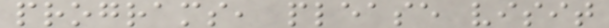programs, please visit
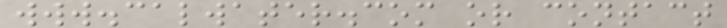www.calwater.com or contact
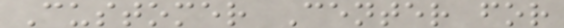Customer Center for
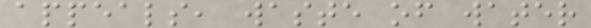appeals, waste of water
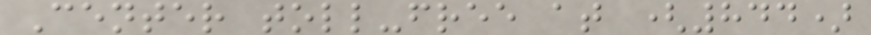Center toll-free at (844)
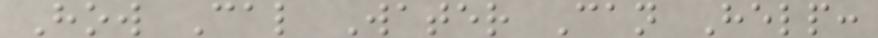How Cal Water Can Help:
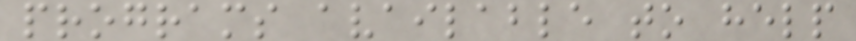programs available to help
